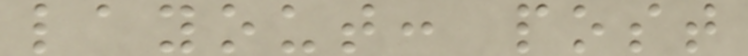layout: post
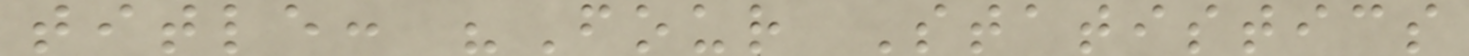title: "Four Statistics
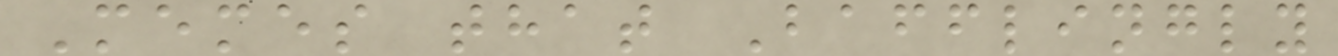Memes that Bafflingly
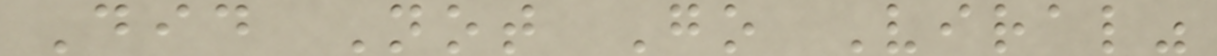Did Not Go Viral"
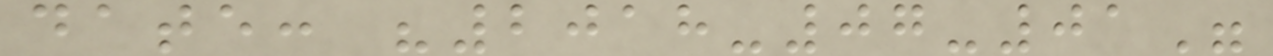date: "2018-07-01"
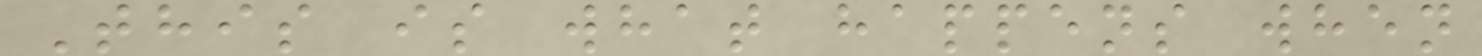This is what happens when
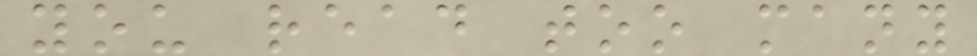you read too many
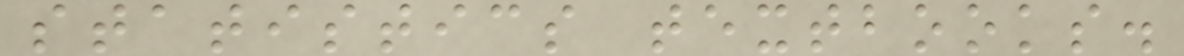statistics textbooks.
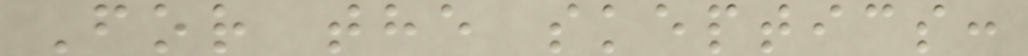For the skeptics:
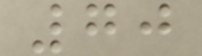70
